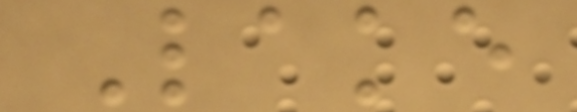Lake
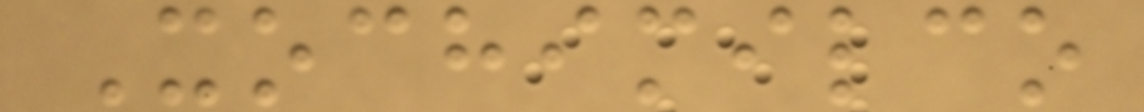Xochimilco
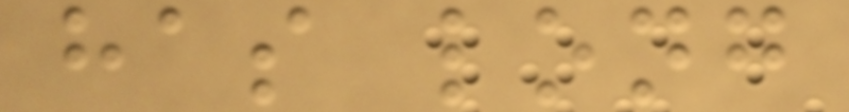has long
